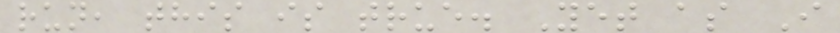run, this is true. Yet as I
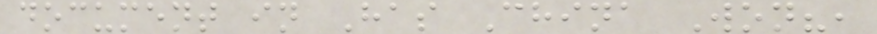document in Has China Won?,
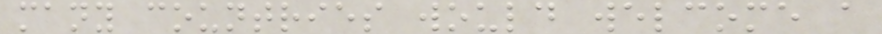many countries would welcome a
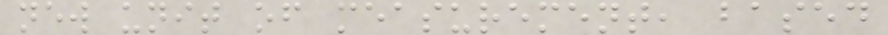new unit of measurement, based
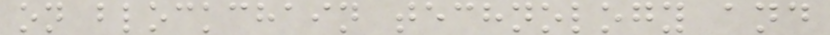on blockchain technology and
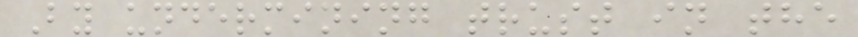By undermining trust in the
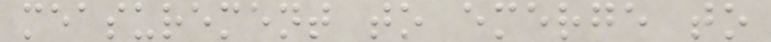measurement to emerge to
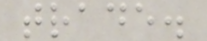trade.
